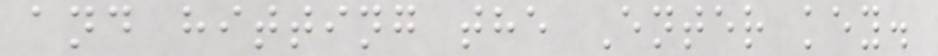and hitting the Enter key.
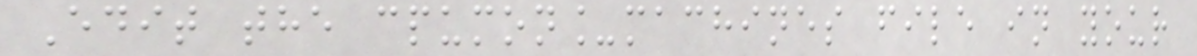Edit the cpumon_machines file in your
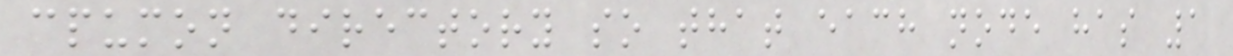cpumon directory so that each node has 1
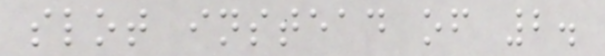slot instead of 2.
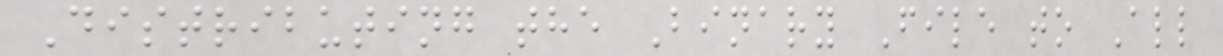Distributing the Binary File to All
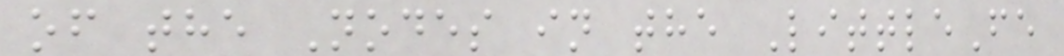of the Nodes in the LittleFe
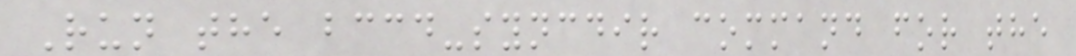Run the bccd-syncdir command for the
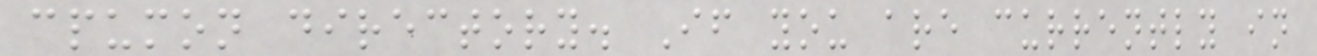cpumon directory. If you are currently in
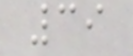39
